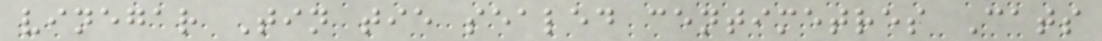vinegar Tin tie sealed centimetres Cats
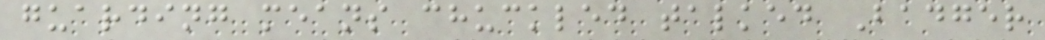guarding means chuckled talked Badger
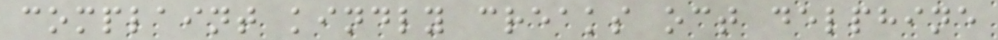complaint kindly creaks oct delphine
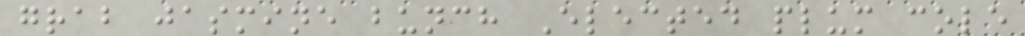grab jasmine bunch Elected plum cole
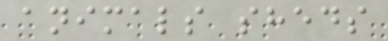animals sheds
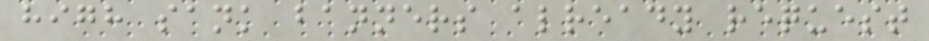high sank banners already request
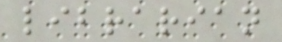librarian
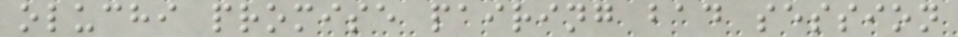oluchi promise pairing bad session
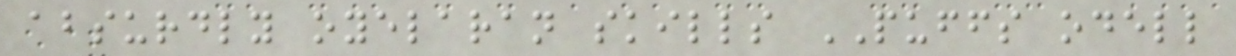absurdly oyelaran skills PUFFS odell
